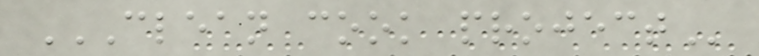CLEAN COOK PROJECT
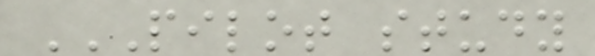PILOT STUDY
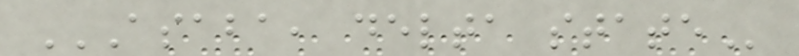ASABA, DELTA STATE
